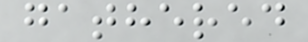gathered
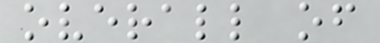overall of
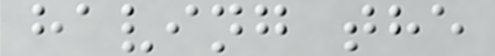having the
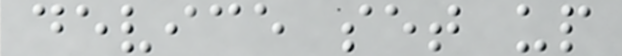device set up
